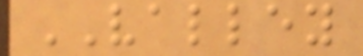VALLEY
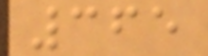365
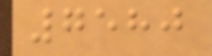7580
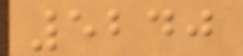5240
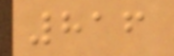816
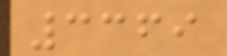3369
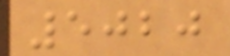5020
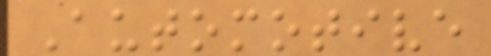Automotive
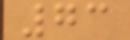73
